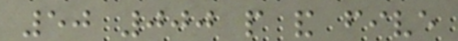50 000 people and five
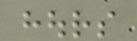hours
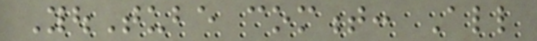YouTube comment: All
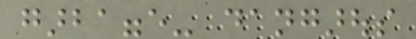garbagge- dangarous
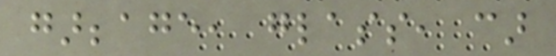garbbage, glass, car
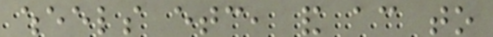wheels etc, and according to
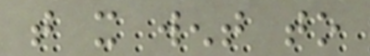that it went to
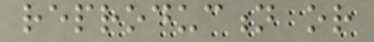reproduction or
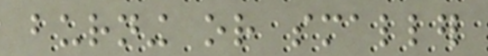burning or smaller
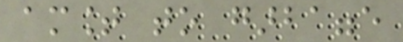amount to garbagge
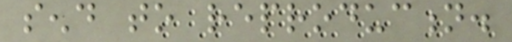send to reproduction.
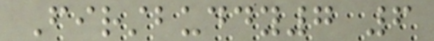Firstbuddy7 6
